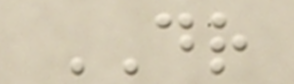DR
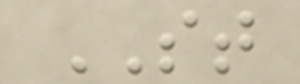ST
